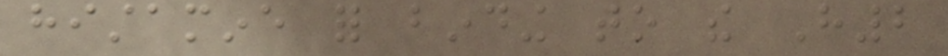histamine for binding to the H2
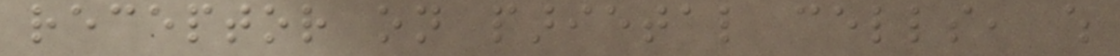receptor on parietal cells, which
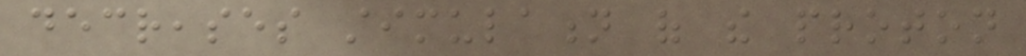decreases stimulation of the proton
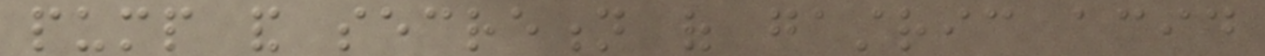pump and secretion of gastric acid
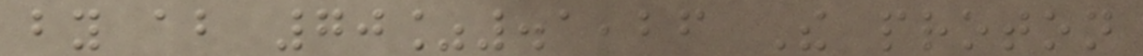by about 70%.1,26 The proton
